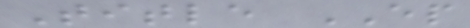Title EP
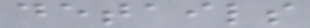details
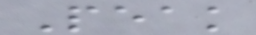Peak
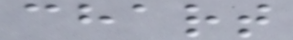chart
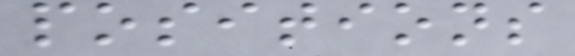positions
